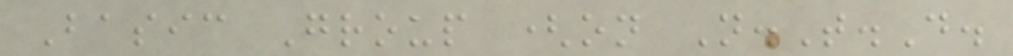Basic Group (on N.T.D.
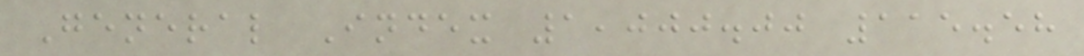General Index 1,000.00 115.58
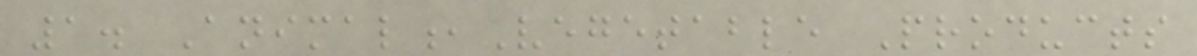1. Animal,Vegetable Products
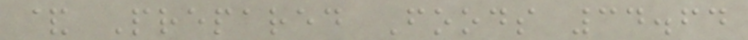& Prepared Foods 34.64
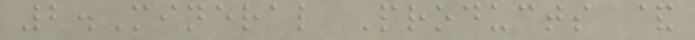2.Mineral Products &
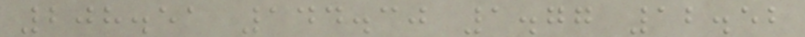208.51 144.30 1.77 12.52
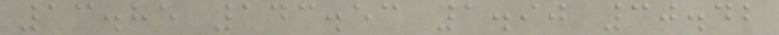13.85 143.53 1.90 30.42
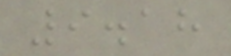9.18
